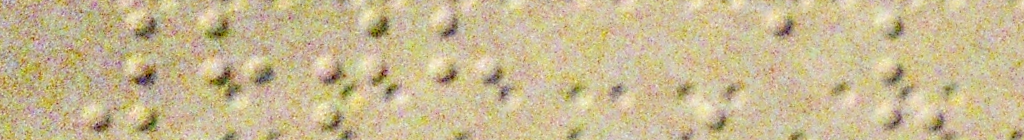8th Av
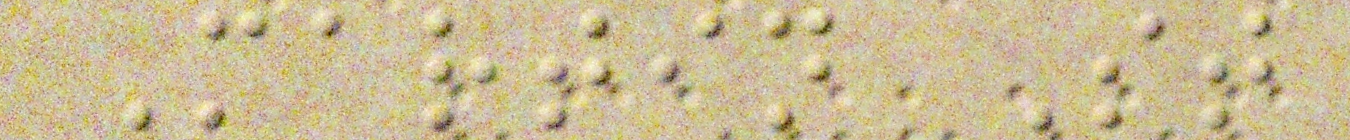Martin St
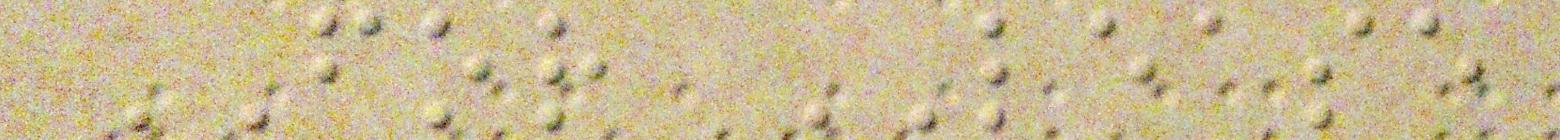FOR LEASE
